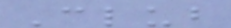Club
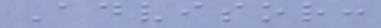Advisor:
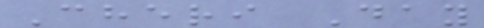Cheri Day
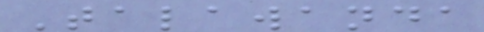Talawanda
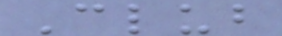Club
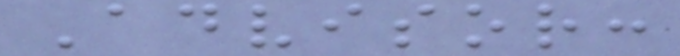Advisor:
